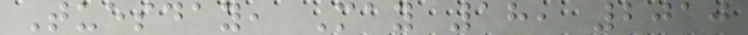Tuesday, May 18, 2010
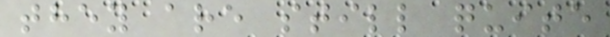they are still quite
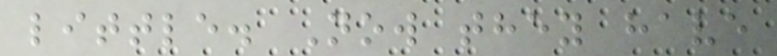little. Now they have
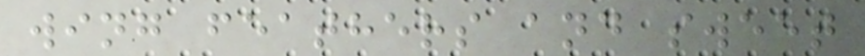wing feathers and sweet
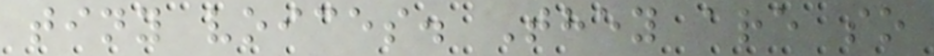tiny voices. They are so
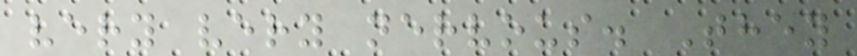very very nervous. They
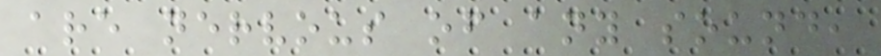are nervous of any sound,
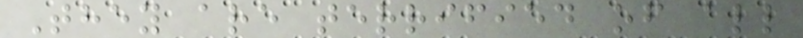They are terrified of all
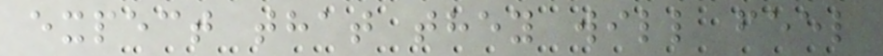expect that they will feel
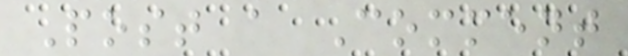Post a Comment
